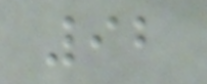92
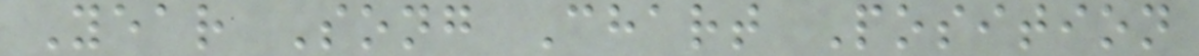Year Song Chart Position
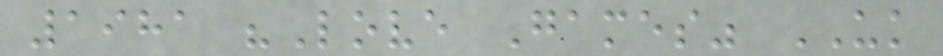1981 "Love Games" UK
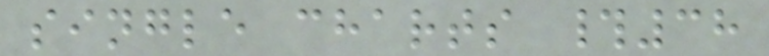single charts #38
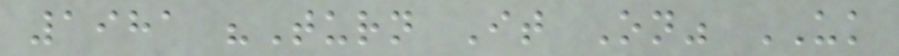1981 "Turn It On" UK
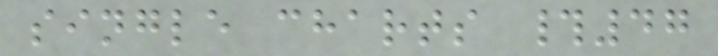single charts #47
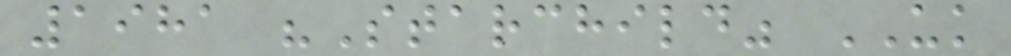1981 "Starchild" UK
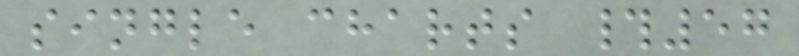single charts #57
